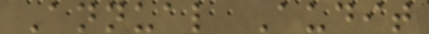Annual Audit
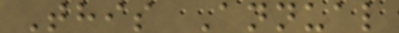This Annual
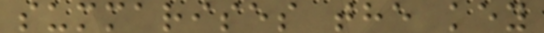summarises the key
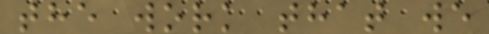the work that we
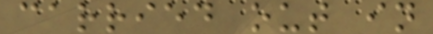carried out in
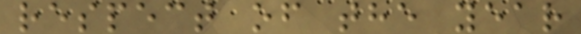respect of the year
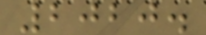2020.
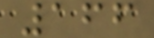166
